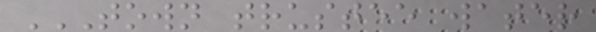TOWN TRUSTEE WATER
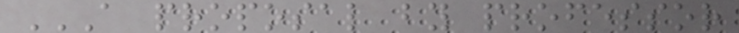A PROPOSAL BY PROFESSOR
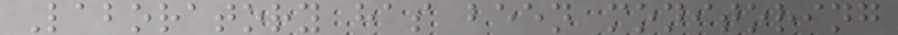Laboratory has been monitoring
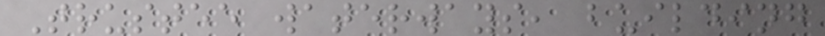Trustee waterways, building
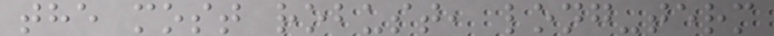the most robust, long-term
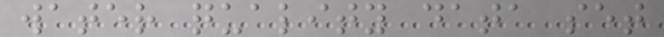water quality data set
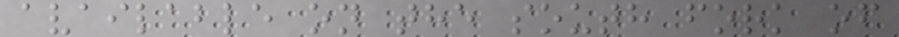available on the south fork of
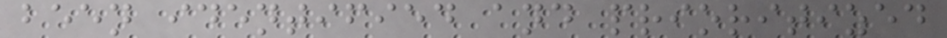been identified and prioritized
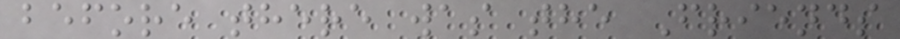before there was the Friends
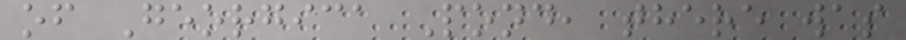of Georgica Pond, there was
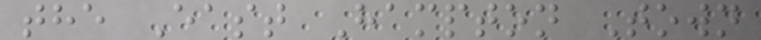the East Hampton Town
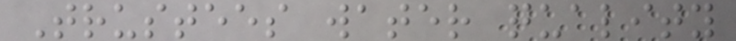Trustees water quality
